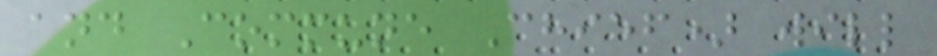and Commune Chief) will
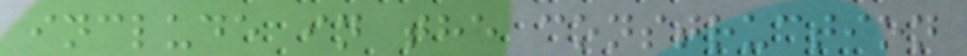include in the construction
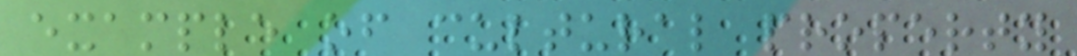example of cultural property
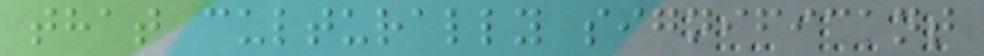that culturally significant
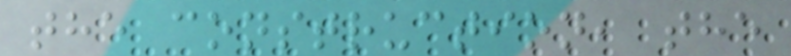the construction, the
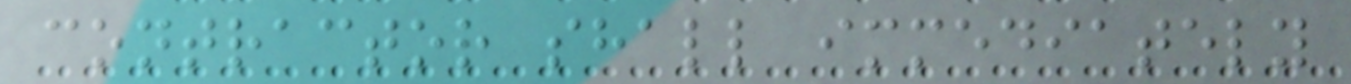contractor shall immediately
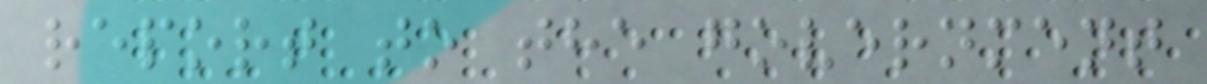report to the government
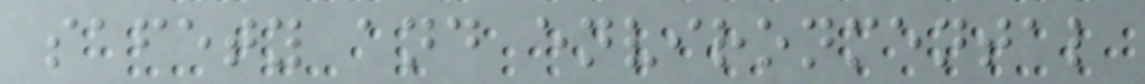safety and environmental
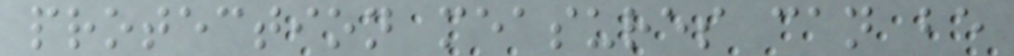protection measures can be
